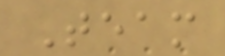Team
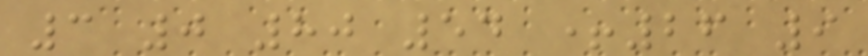3 0 80 54 +26 9
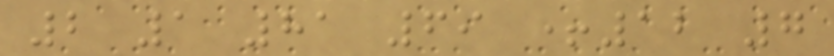2 1 81 69 +12 7
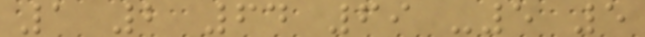1 2 64 69 -5 5
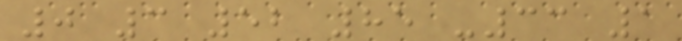0 3 52 85 -33 1
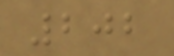202
